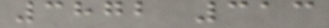3872 313
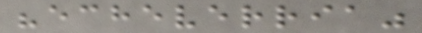"echeverria"
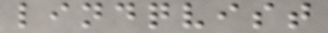lindqvist
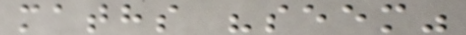maths "seem"
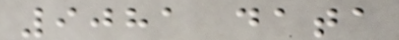9081 data
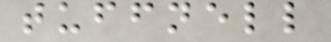tuffnell
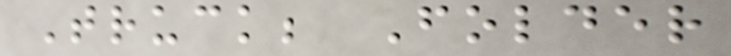Truck; Folder
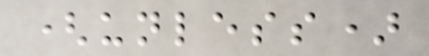(unless)
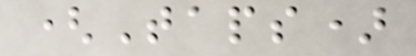(Taps)
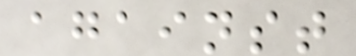against
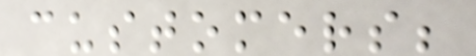customers;
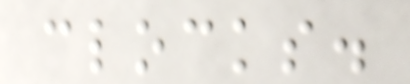clocks.
